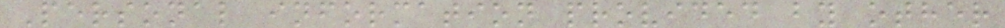Personal information provided by other
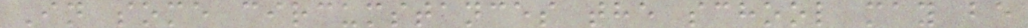In some circumstances the school may be
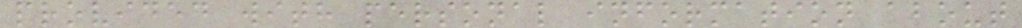provided with personal information about
